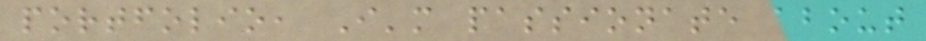portfolio, I'm passionate about
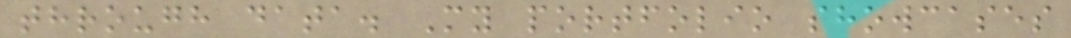through data. My portfolio showcases
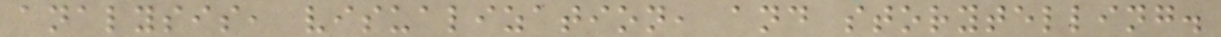analysis, visualization, and storytelling.
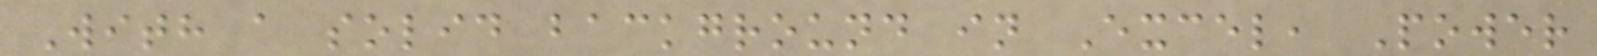With a solid background in Excel, Power
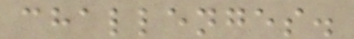challenges.
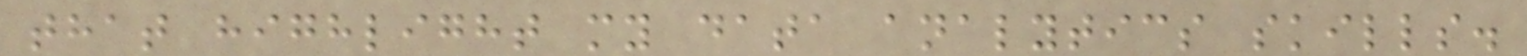that highlight my data analytics skills.
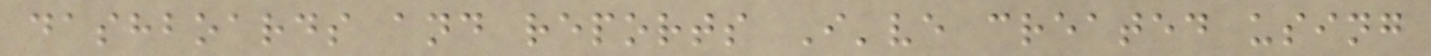dashboards and reports I've created using
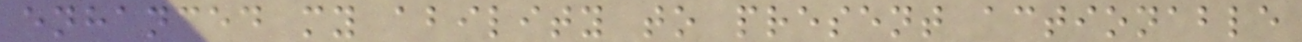enhanced my ability to present actionable
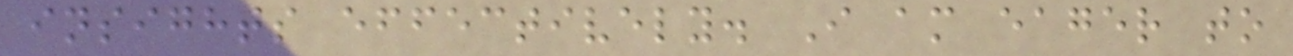insights effectively. I am eager to
